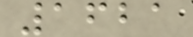1621
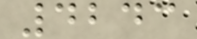4243
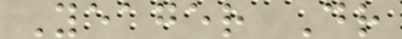Yeager Dr
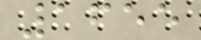1655
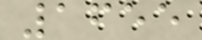1655
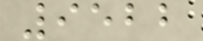9522
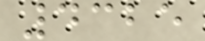4325
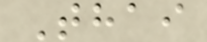Thai
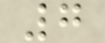7
